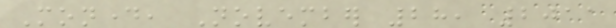Monday, November 28, 2011
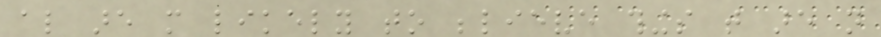also are more likely to believe things that are not
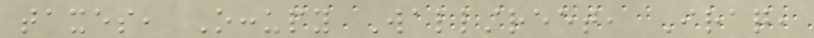taxes, Occupy Wallstreet, Iraq,
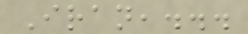Iran,...
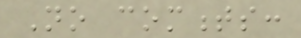No comments:
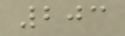203
